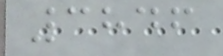3846
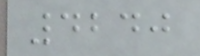4240
